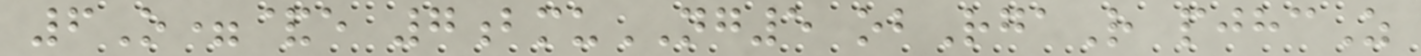6O=&e 7bmuNG5 obRgaR pjhcZ
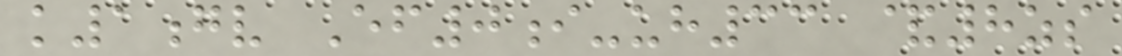k1gv Ef0i-uh33 &8zs
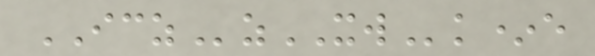ICZzXWk*e
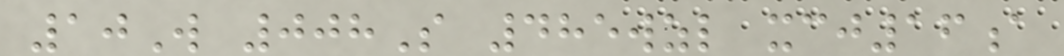10W 008S 485wzl xcj16a
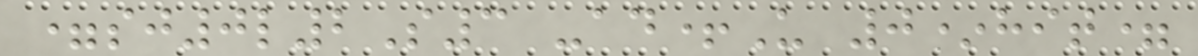=sj0l2S3 -ad+U 0*hit=
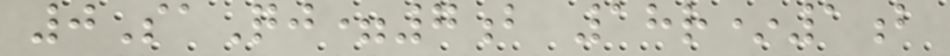0SaQj=7b 18r*1b
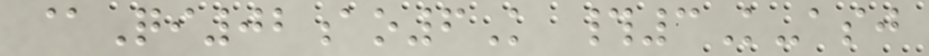@Qi02ao6K #3K-asj
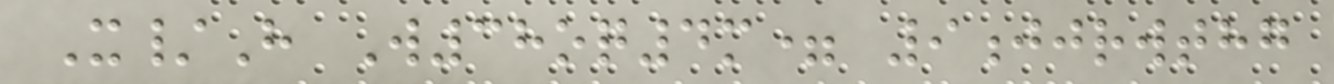X/H W38oq4m= 9jjrwthg
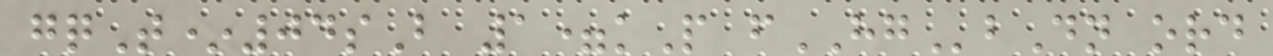gqT*04sB 1=kP fHGbDn ord
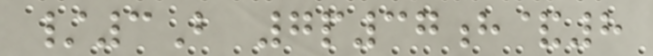/3B 7p37h&8
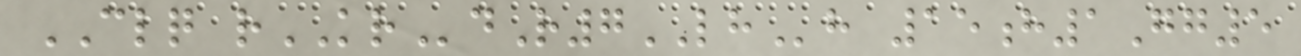CLQ rKRdR7LHh 15h1Gg5
